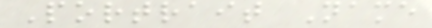Portrait Name
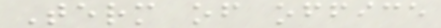Term of office
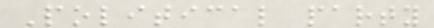Political party
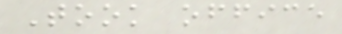Took office
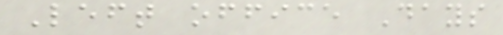Left office Days
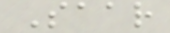Saar
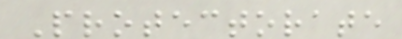Protectorate
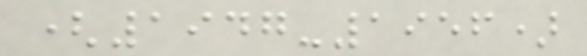(1947-1956)
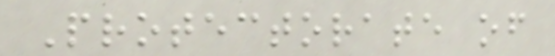Protectorate of
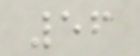56
